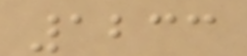1233
